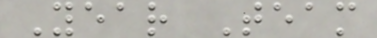Year Team
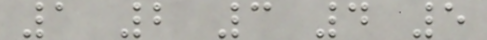1 2 3 4 5
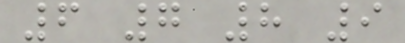6 7 8 9
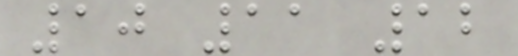10 11 12
